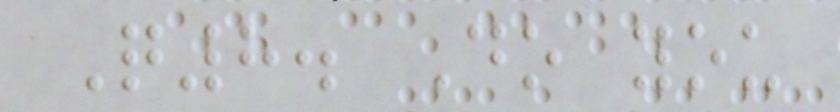Q8. Do you
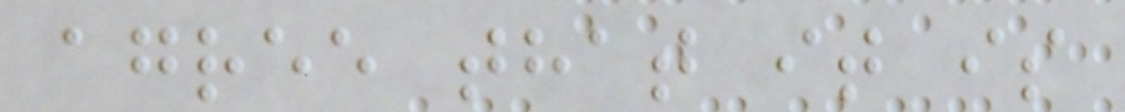agree that it is
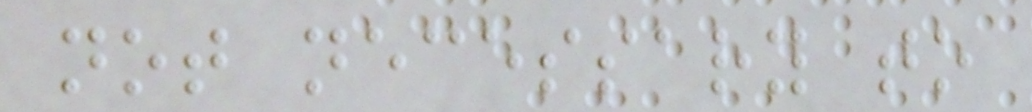not necessary to
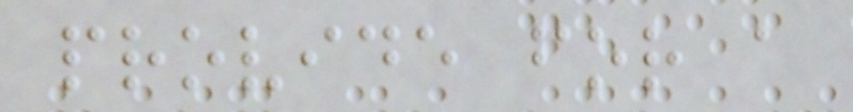provide for a
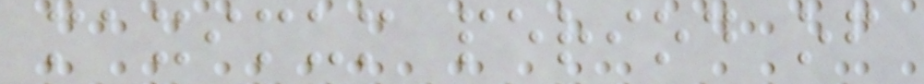maximum period of
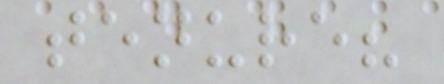tenure?
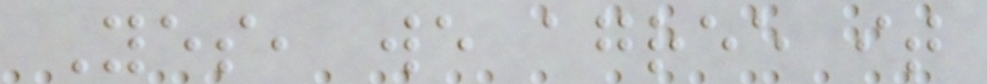Yes, we agree it
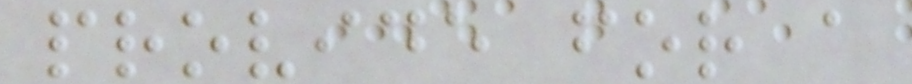provide for a
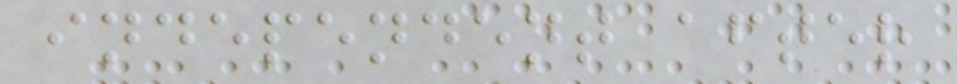independent after
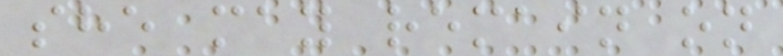she may remain on
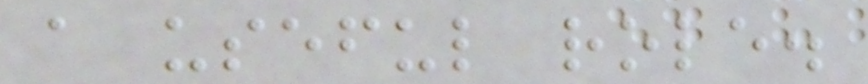a useful role.
